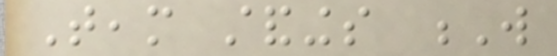Team standings W
